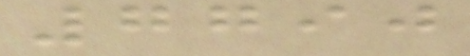7790
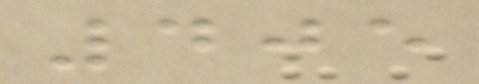405
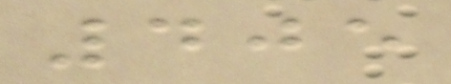405
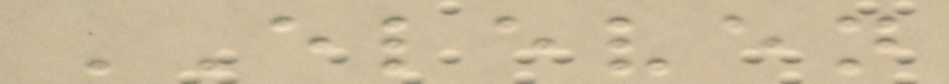ELEVEN
